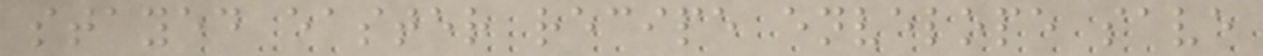stayed easter recipe envelope save
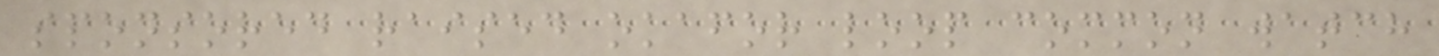sponsored raised okafor loop common watch
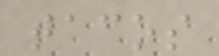tacos
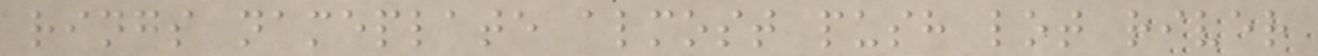rings nameplate almost push lot river
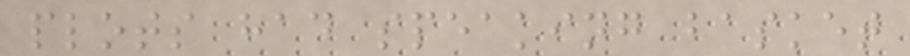plots had speaking basket
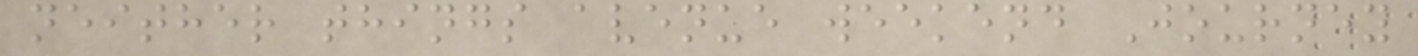neither things avenue weekend Journey
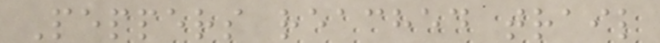Peppers reached trail
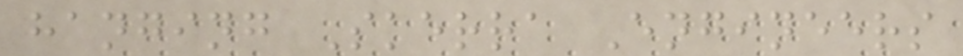hanging Skerra Engineers
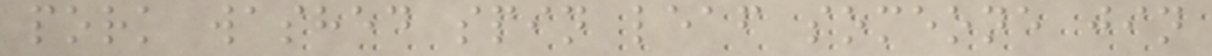pork washed spin leaf someone jin
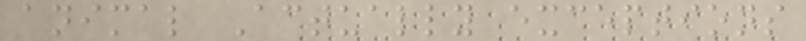animal Actually exceptions
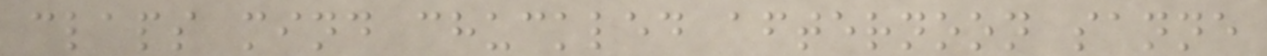claps mind chuckled afternoon sanne
